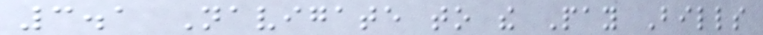3.1 Navigate to the Pay Bills
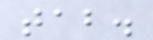tab.
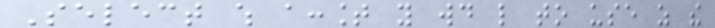Select which account you would like to use as the
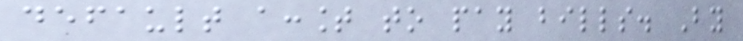default account to pay bills. By
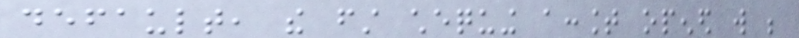default, the first chequing account opened will be
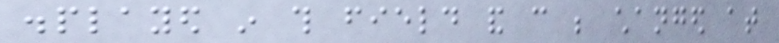displayed in this field and can be changed at
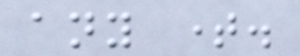any time.
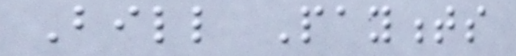Bill Payments
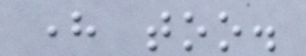here too.
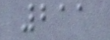211
